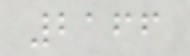2166
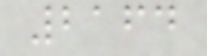2164
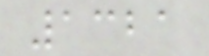1321
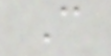C
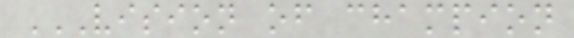VISION OF CHAMPION
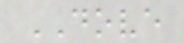DOVE
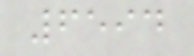6594
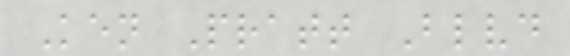Ken Pratt Blvd
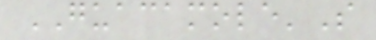GUACAMOLE'S
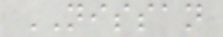NISSAN
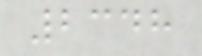2348
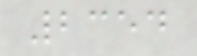2354
